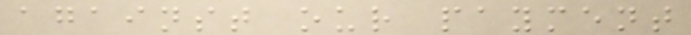against our payment
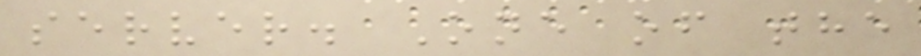server. One of the
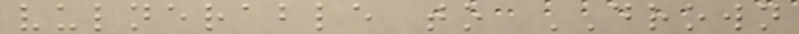vulnerable to DROWN
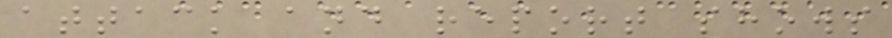attack and report shows
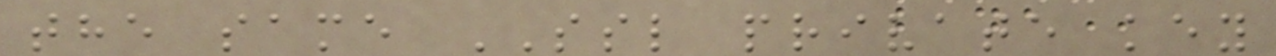the same SSL private key
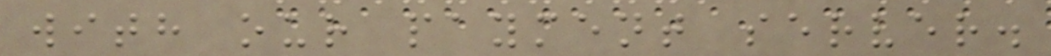with our payment server.
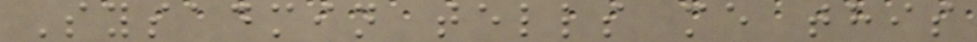Sysadmin tells me this
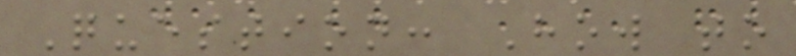Question: How to
